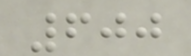600
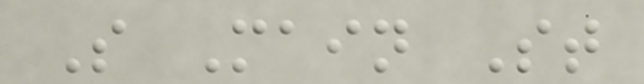S Main St
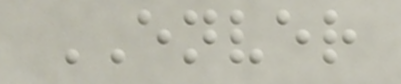ENVER
